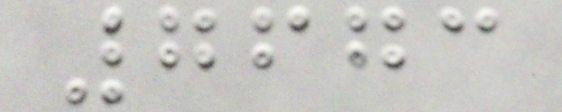7673
